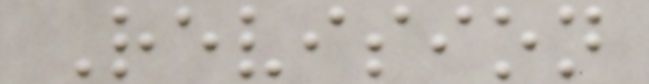Revision
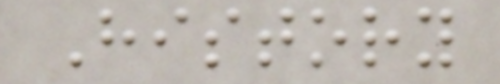History
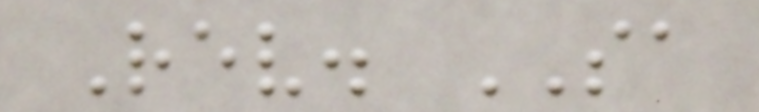Rev. SA
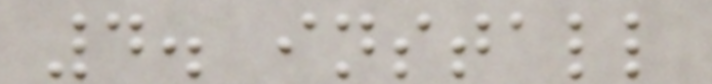4. install
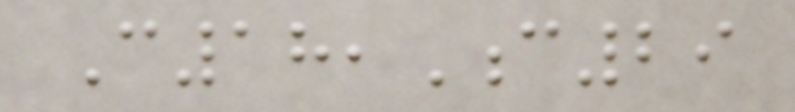C18,C29
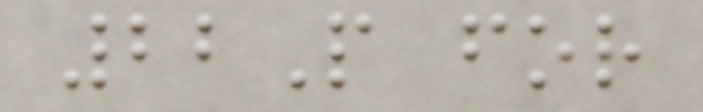22P for
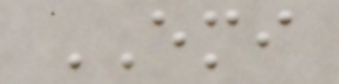EMI
